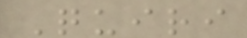Quiri
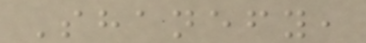Shanefy,
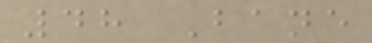48 Bane
